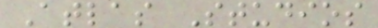Atlas Studios
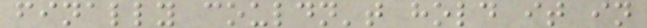finally couldn't hold it in
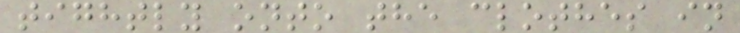tightly onto the clothes in
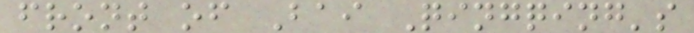front of Bai Qingqing's
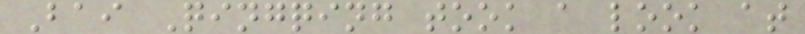Bai Qingqing took a look at
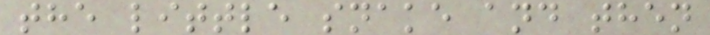the little snake and then
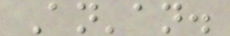An'an.
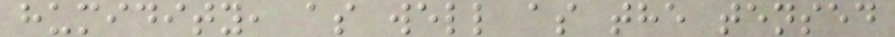humidity, as well as the tensed
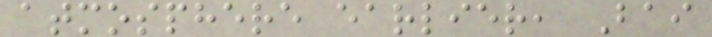atmosphere earlier, Bai
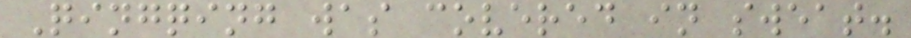Qingqing was covered in sweat.
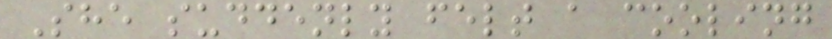She suddenly felt a cooling
